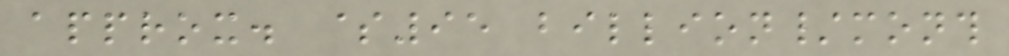approx. $95 billion/month
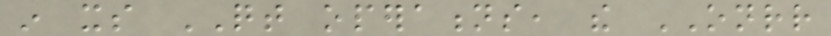in its QT operations, the ONRR
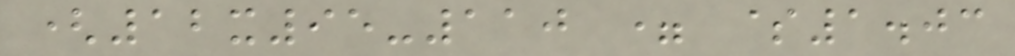(12x95-110 = $1.03
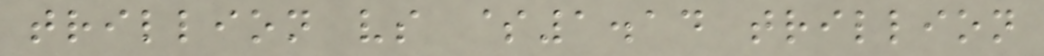trillion vs $1.14 trillion
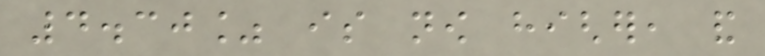4.30% is now higher, and
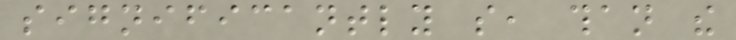significantly so, than the
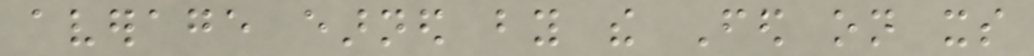average earned by the Fed on its
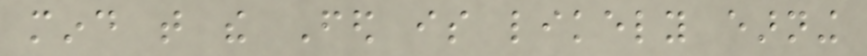mind that the Fed is likely earning
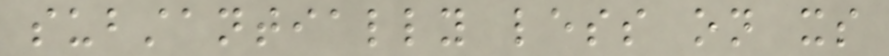substantially less on its
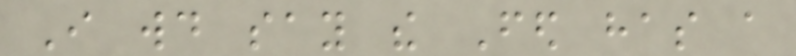I would say the Fed has a
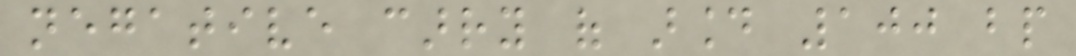negative carry of around 100 bp
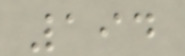194
